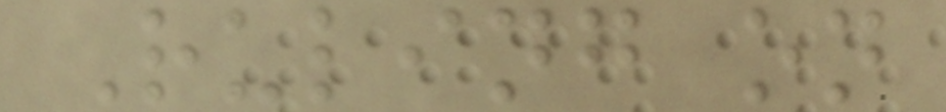Ruling on
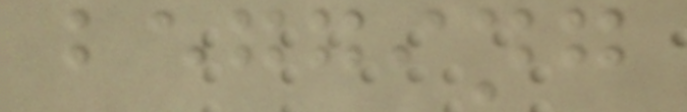begging
